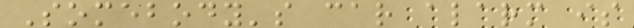Somebody's car alarm is
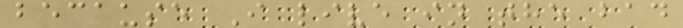because I live in the bad
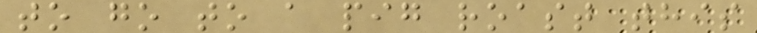to go to a pig roast this
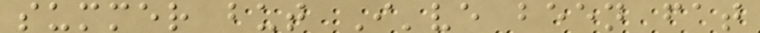summer but I've been fat
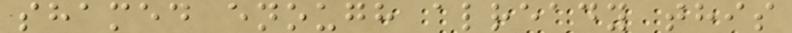shamed enough already this
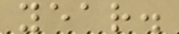year.
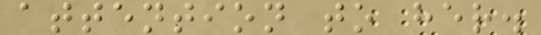attention to her.
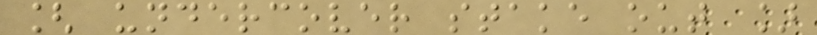[ undercover stake out ]
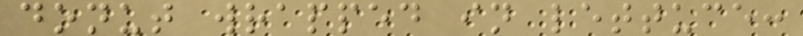donut wrapped in lettuce:
